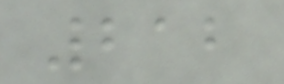212
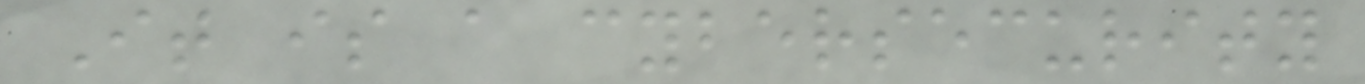It is a cybersecurity
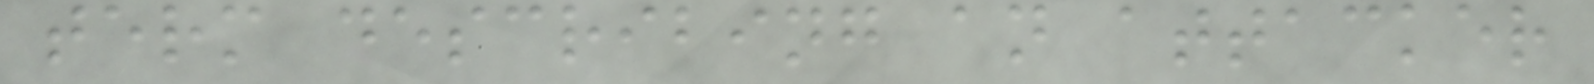term describing an attacker
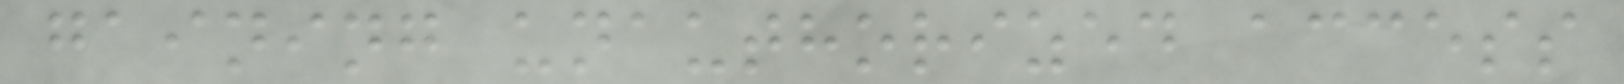gaining unauthorized access
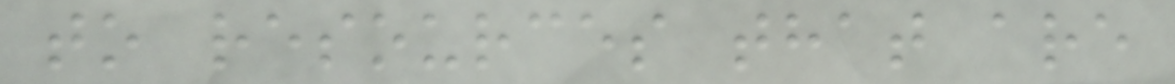to resources that are
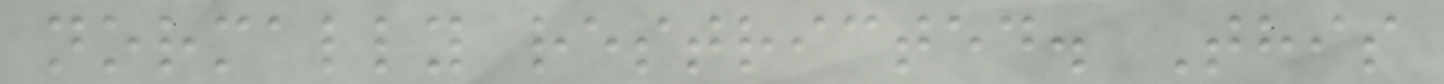normally restricted. This
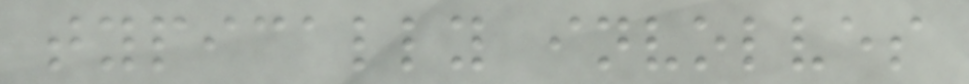typically involves
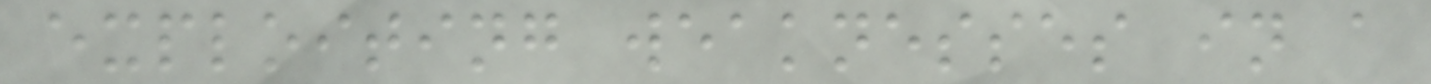exploiting weaknesses in a
